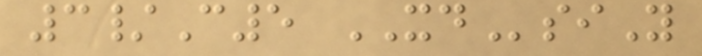3/C5 XDsiY
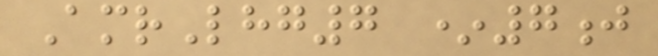AmrLhg7 *7j
